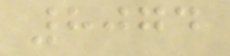8074
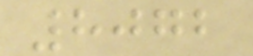8072
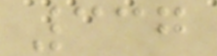337
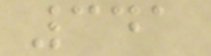341
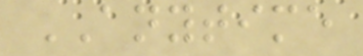ANYTIME
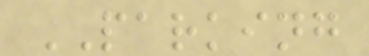PARKING
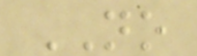NO
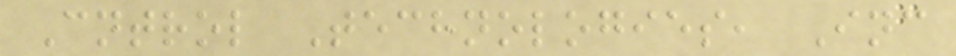Cntrol Technologies, Inc
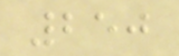250
